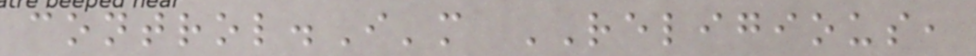control.I'm RELIGIOUS,
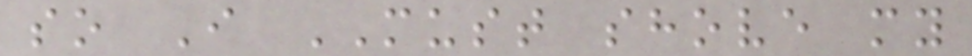so I MUST shove my
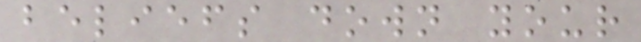beliefs down your
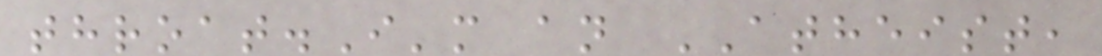throat.I'm an ATHEIST,
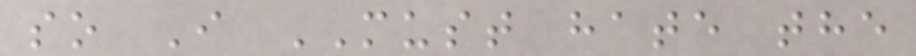so I MUST hate the
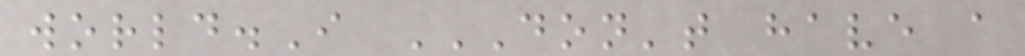world.I DON'T HAVE A
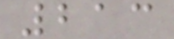213
